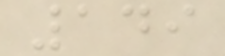149
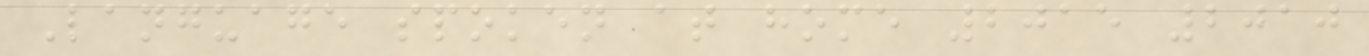Language spoken at home 2015 2010
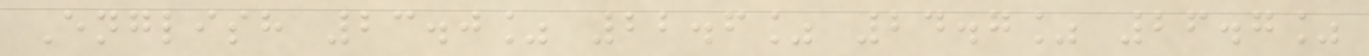English 23.0% 22.6% 24.7% 26.7%
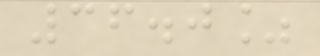36.0%
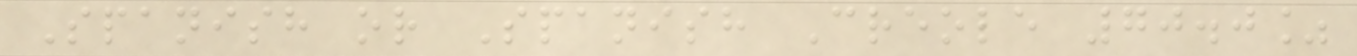Spanish or Spanish Creole 70.0%
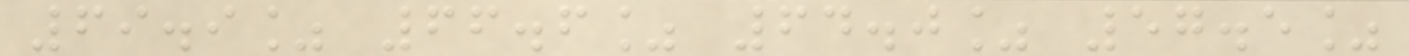69.9% 66.6% 64.0% 57.5%
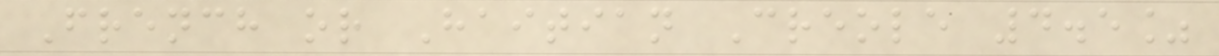French or Haitian Creole 4.5%
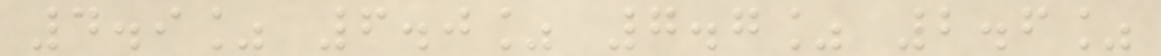4.9% 6.0% 7.7% 2.6%
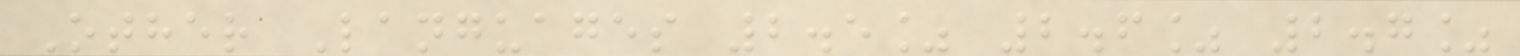Other Languages 2.5% 2.6% 2.7%
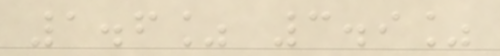1.6% 3.9%
